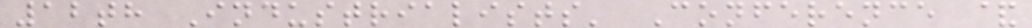12th Industrialists' Conference &
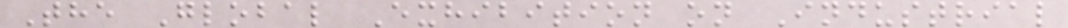The Global Exhibition on Industrial
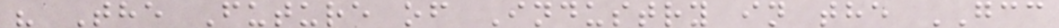" The Future of Industry in the GCC
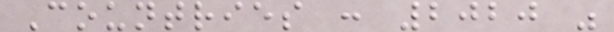Countries : 2020 "
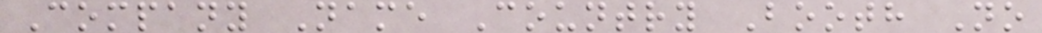Company Name Country Booth No
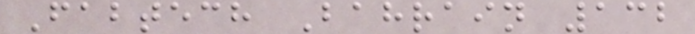Fabtech Bahrain 132
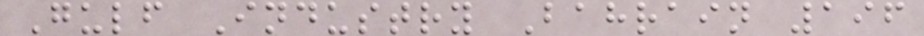Gulf Industry Bahrain 196
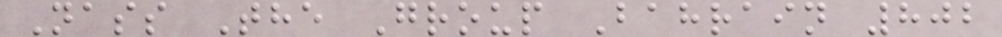Nass The Group Bahrain 802
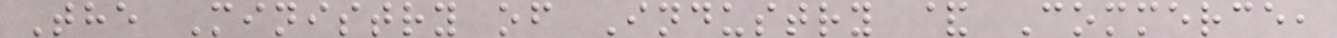The Ministry of Industry & Commerce,
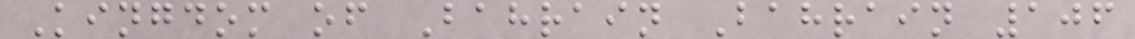Kingdom of Bahrain Bahrain 106
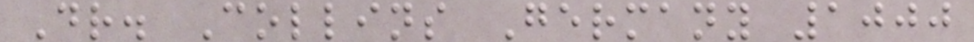Dr. Collins Germany 1000
